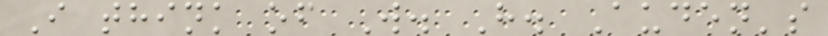I think of W. H. Auden's
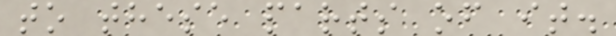to these parts of it.
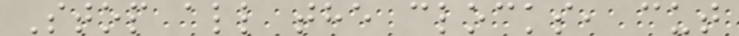Stop all the clocks, cut
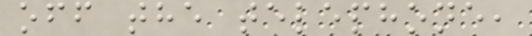off the telephone,
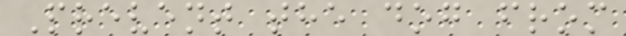Prevent the dog from
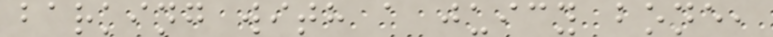barking with a juicy bone,
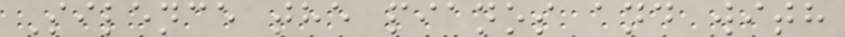Silence the pianos and with
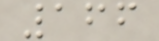166
